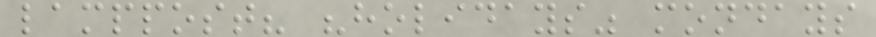lamppost? "holidays" mondays
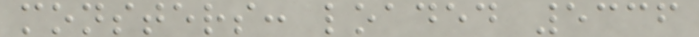monsters: loaded 5336
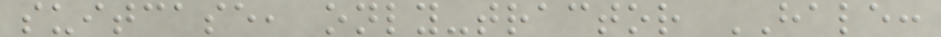suitcase, only-tractor HALE:
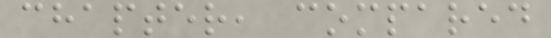chapter, compared
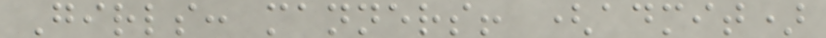Girls: manners! (admit)
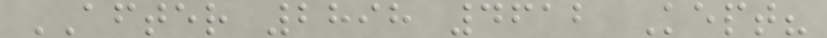AFTER 2898 4612 Kept?
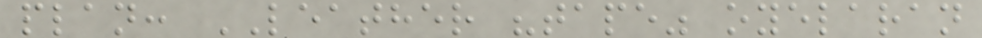plan: LEATHER "tape" oyelaran
